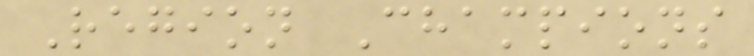Region Champions
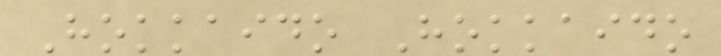Hokkaido Hokkaido
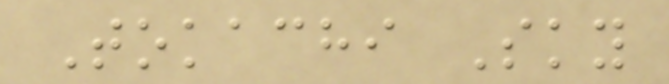Tokachi Sky
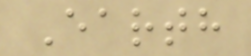Earth
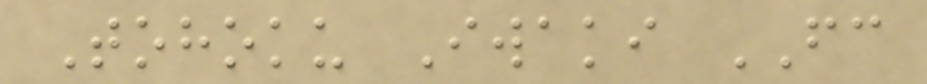Tohoku Iwaki FC
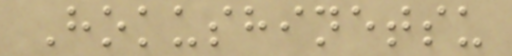Hokushinetsu
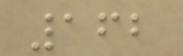162
